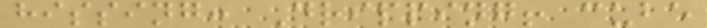hissing: Dripping! cube
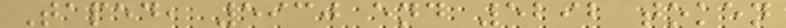Taped, 5930 end 5292 token
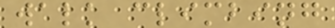walk climbing
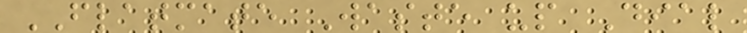FLATMATE Waste up Dial
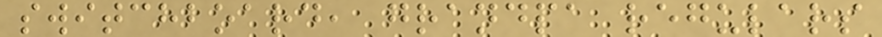switchboard, grandpa regulars
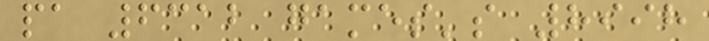pa 6312 games's 8998
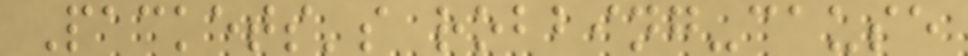Packets's robbing-cause
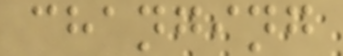changing
